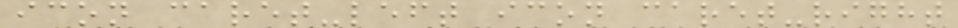icon caret-left icon caret-right
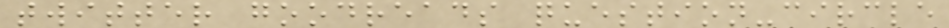twitter goodreads question-circle
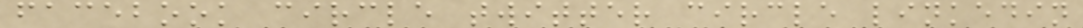facebook circle twitter circle linkedin
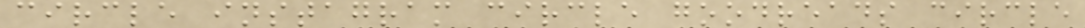circle instagram circle goodreads circle
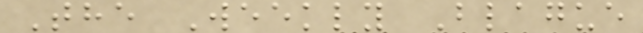The Weekly Blague
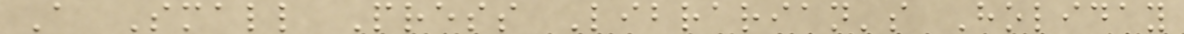A Small Press Librarian's Holiday
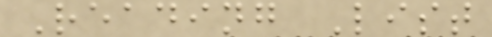Reading List
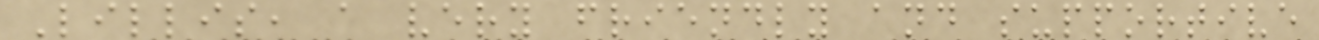Lillis, a very friendly and supportive
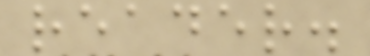reader.
